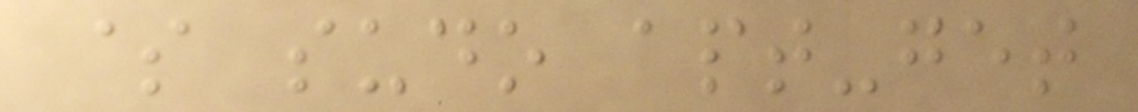$ sudo apt-get
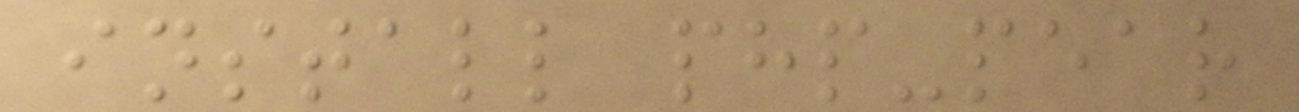install php-pear
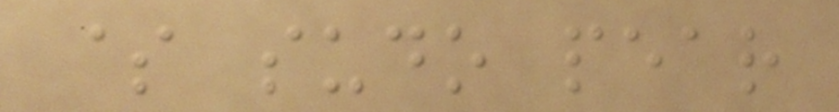$ sudo pear
